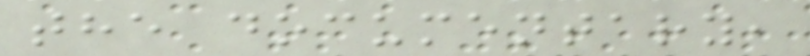the documentary,
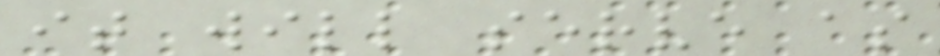it will serve as
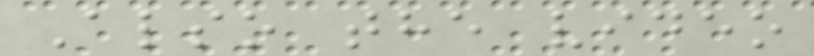Also the video
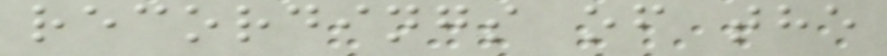recordings of the
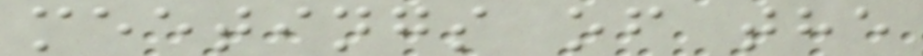meetings of the
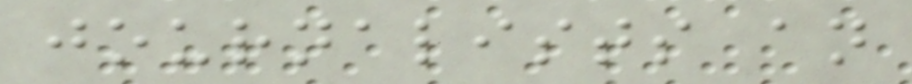journalists an
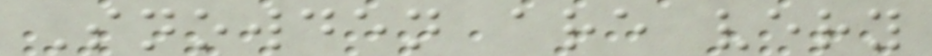Snowden are very
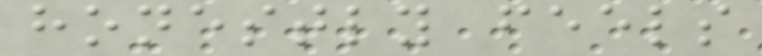honestly feels
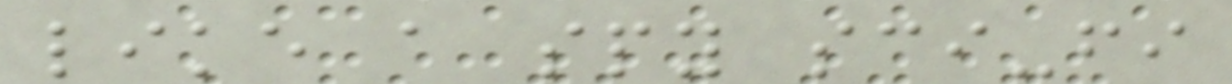like a spy sci-fi
